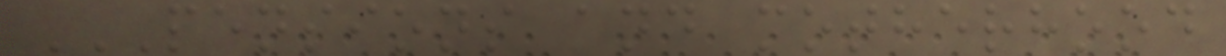PENSIONS AND MOTHERHOOD
